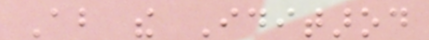About the Iditarod
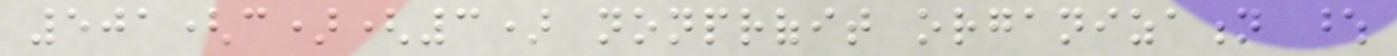501(c)(3) nonprofit organization whose
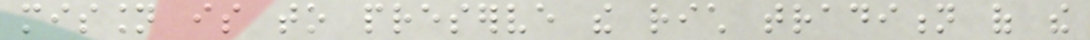mission is to preserve the rich tradition of the
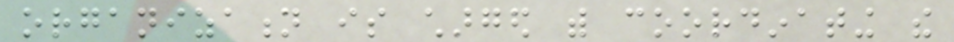organization is charged with coordinating the
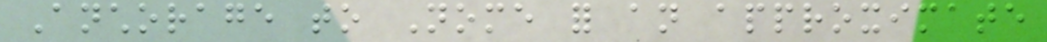Anchorage to Nome for an approximate
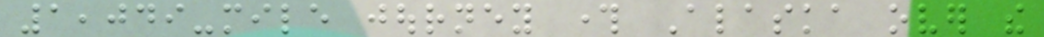1,049-mile journey through Alaska over the
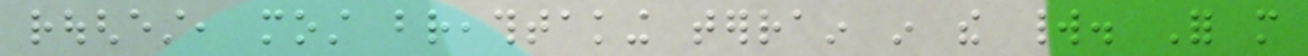roughest, most breathtaking terrain in the world. For more
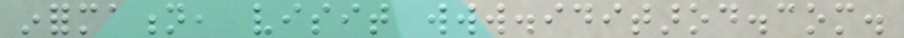information, visit www.iditarod.com.
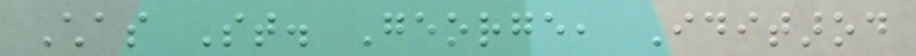Chas St. George, Iditarod
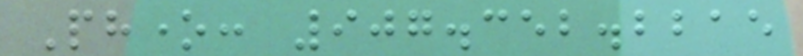Phone: 907.352.2215
